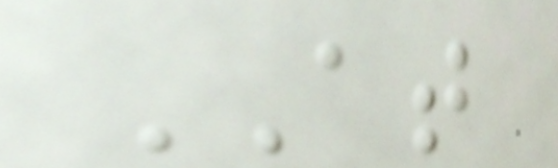AT
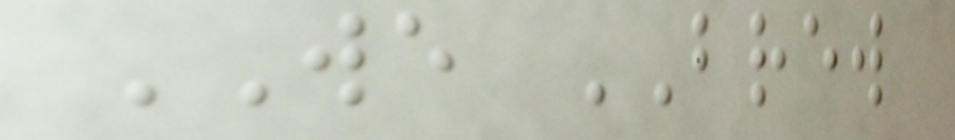WE BREW
